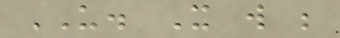US. It will be
